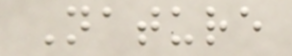Nature
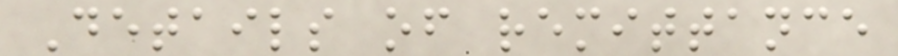Details of remittance
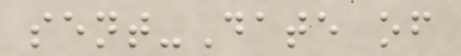sent-Date of
